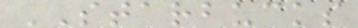STARBUCKS
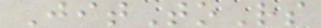JitToRs
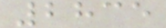2835
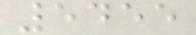5455
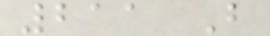211 B
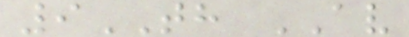9TH AV
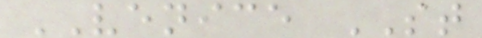VENICE ST
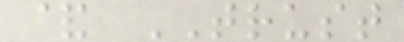& TRUST
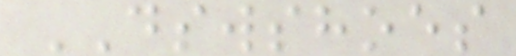DSWSHOES
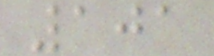101
